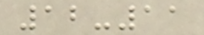12-11
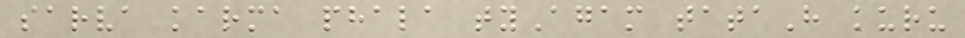sarva karma phala tyAgam tataH kuru
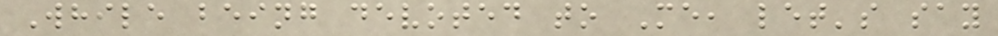While being devoted to Me, let's say
